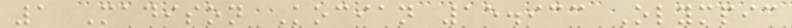1 Madison Kocian 15.933 Olympic
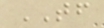TF
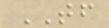TF
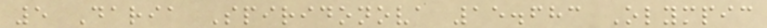5 Daria Spiridonova 15.683 Olympic
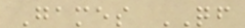Games QF
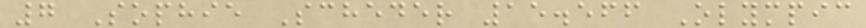7 Sophie Scheder 15.566 Olympic
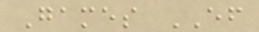Games EF
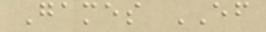Games EF
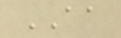AA
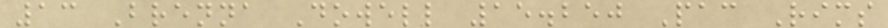13 Brenna Dowell 15.250 Pac Rims
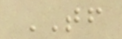TF
